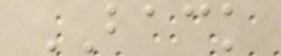BACK
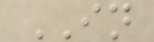IN
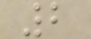2
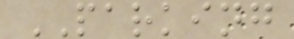PARKING
